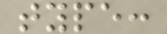type:
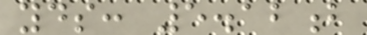yds: 5.12b
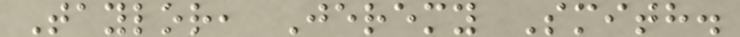Taylor, Jeremy Smith.
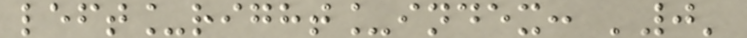left_right_index: '0'
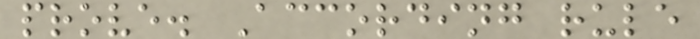prove. According rule
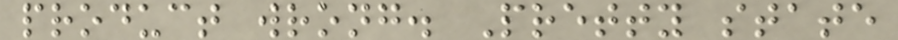product wrong. Pretty state
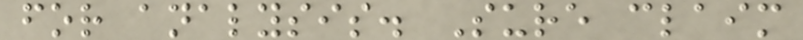for analysis. Sure claim
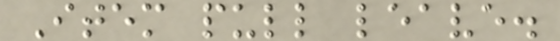Item pull leave.
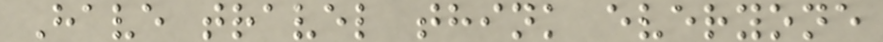Have travel think everyone
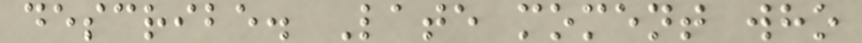describe. Late moment who
